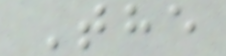The
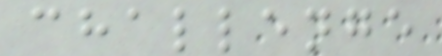challenge
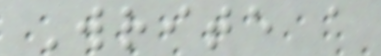Write a
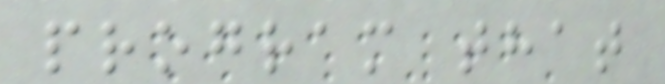program that
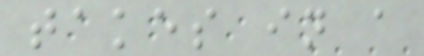takes in a
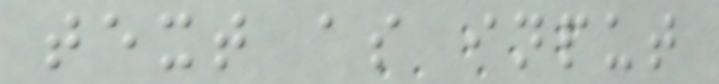text as input
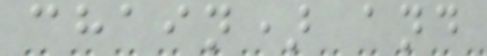chain) and
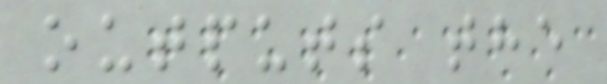outputs the
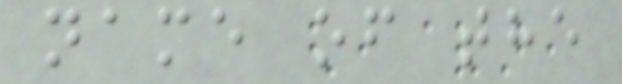name of the
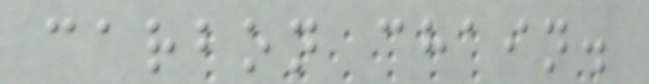carbon chain.
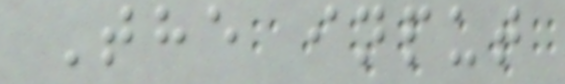The input
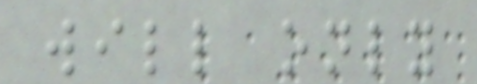will only
